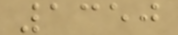1350
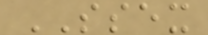SSEX
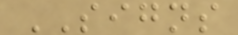SIGNS
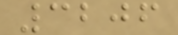3206
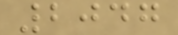2047
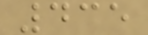435
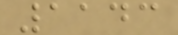1143
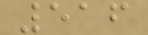516
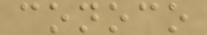conoco
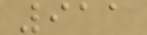911
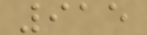915
